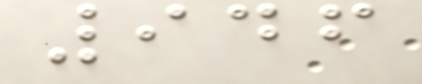946
